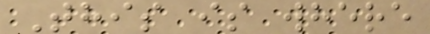This is where
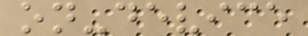on-device
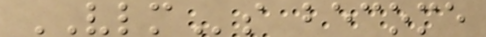VLMs become
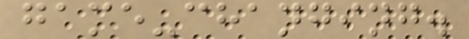game-changing.
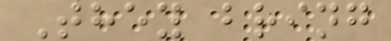They bring
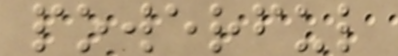powerful
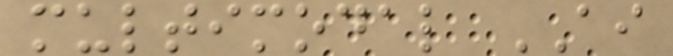multimodal AI
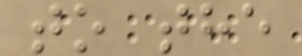to the
